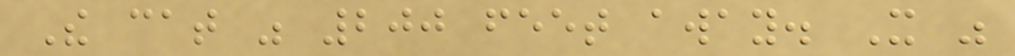The cat was 200 feet away. It was
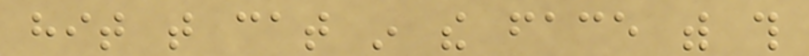hit that cat in the face with this
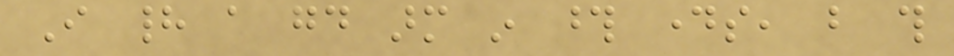I had a good arm in those days, but this
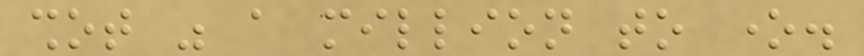shot was a million to one.
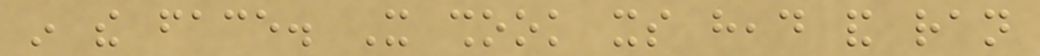in the face. It shook its head and ran
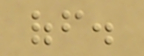off.
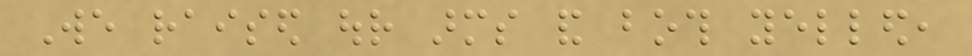We raised our arms and both yelled,
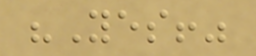"Yes!"
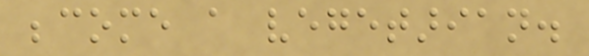become a vegetarian.
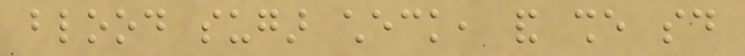blood sugar check, and she said
